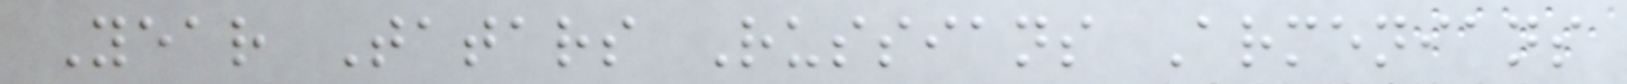Year Tatars Russians Armenians
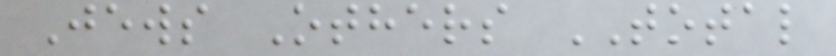Jews Others TOTAL
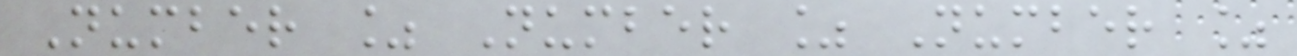Number % Number % Number %
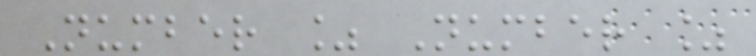Number % Number %
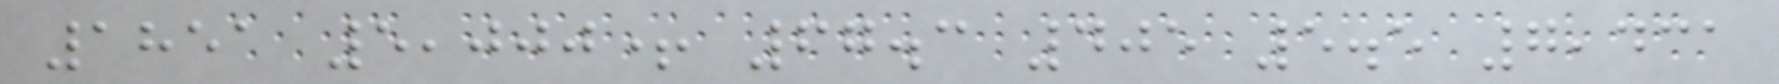1851 5,000+ 67.3 405 5.5 7,431
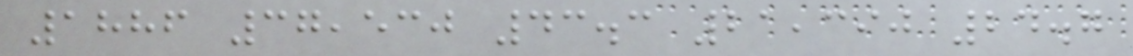1886 37,530 43.3 21,390 24.7
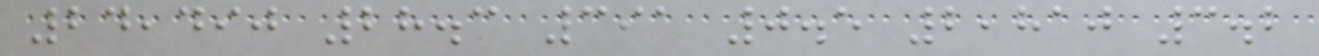24,490 28.3 391 0.5 2,810 3.2
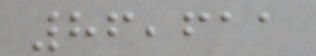86,611
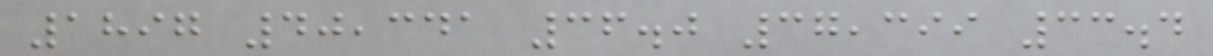1897 40,341 36.0 37,399 33.4
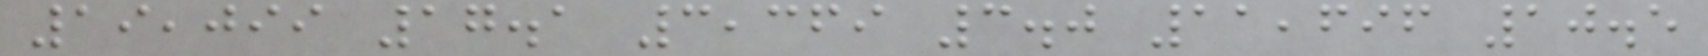19,099 17.1 3,369 3.0 11,696 10.5
